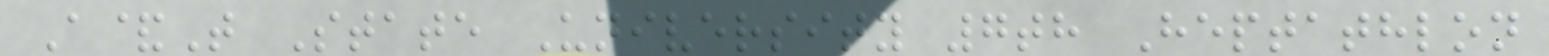A&T State University 7th Heptathlon
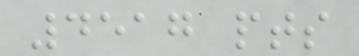4517 pts
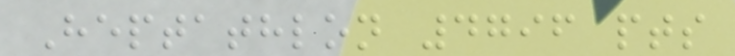Heptathlon 4796 pts
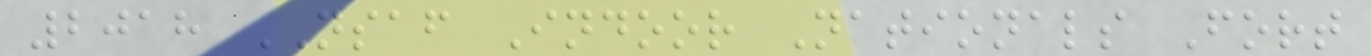2018 NSAF Indoor Nationals Fort
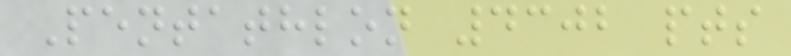Pentathlon 4302 pts
